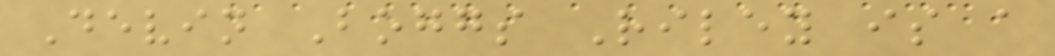Devin Boggs Riley is a
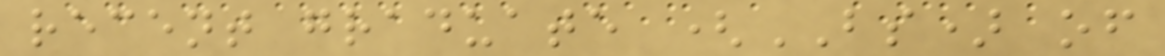recent graduate (BS) of
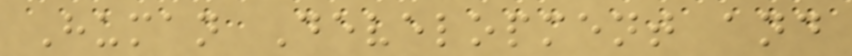Human Development and
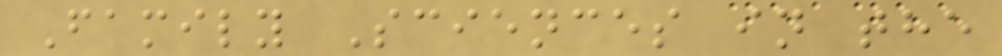Family Sciences in the
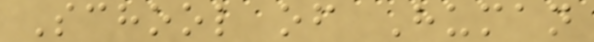School of Human
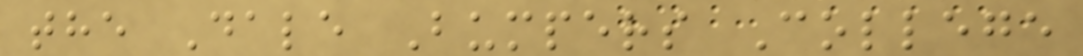the Dale Bumpers College
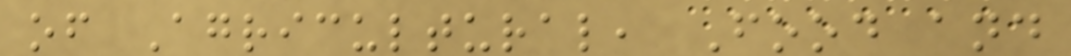of Agricultural, Food and
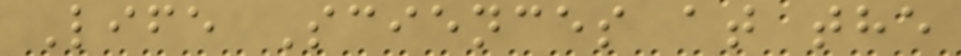Life Sciences at the
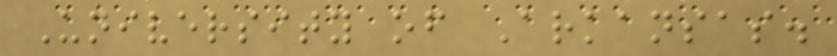University of Arkansas.
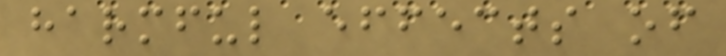harmful effects of
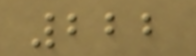222
